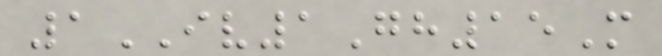1IV1Gh15M
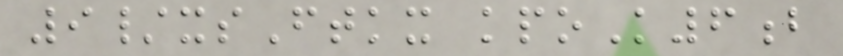9/xsFtkx kpoK6b
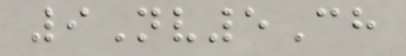9Nv5Ch
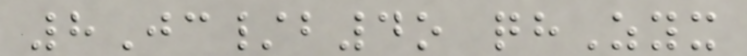8Jc/b4o qhZyx
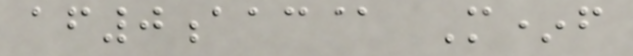af0aac@ M*f
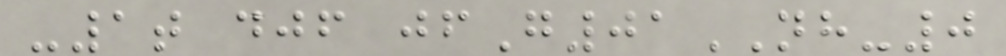-1t djf jfG01NH-0
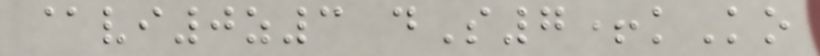@vi0z3 dS7+kKo
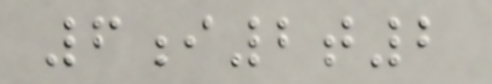6i2t2
